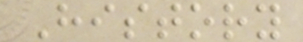History
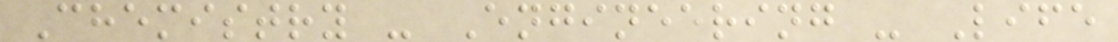Chemistry - Engineering - Life
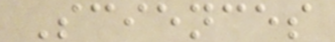Sciences
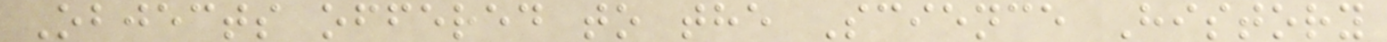Objects offered to the Science History
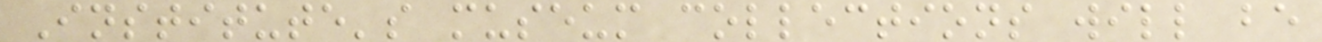Institute's museum collections will be
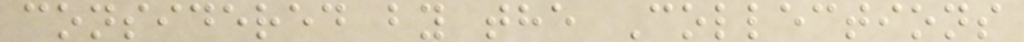considered by the Collections
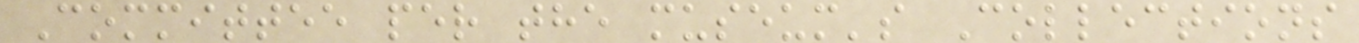Committee per the museum's Collections
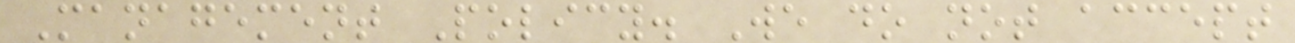Management Policy. We do not accept
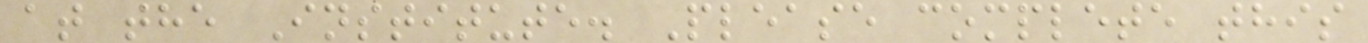at the Institute. Please complete this
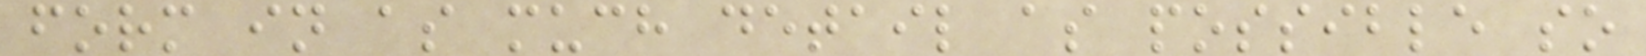form in as much detail as possible so
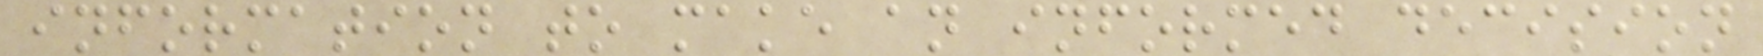information to make an informed decision
